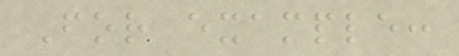For example:
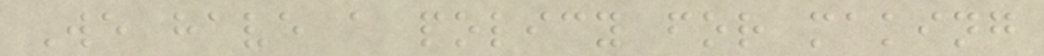We have a policy for making
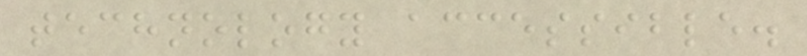technology accessible.
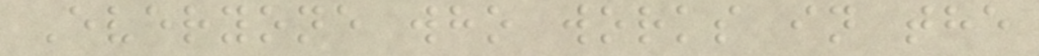Everyone who works in the
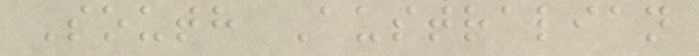South Australian
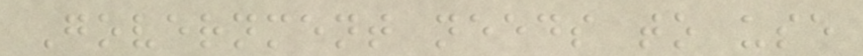Government needs to use
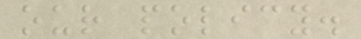our policy.
